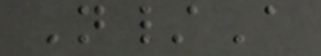N/A
